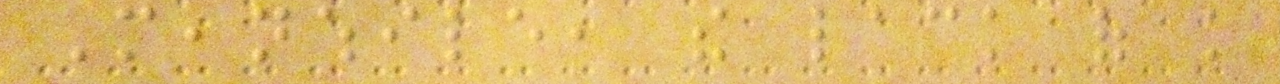Meanwhile, the lack of knowledge
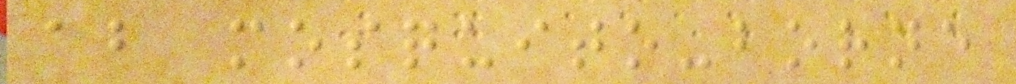about mosquito-borne
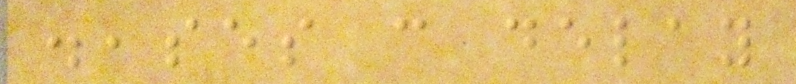diseases can delay
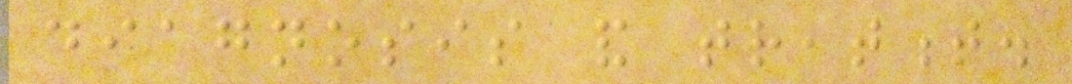diagnosis and treatment.
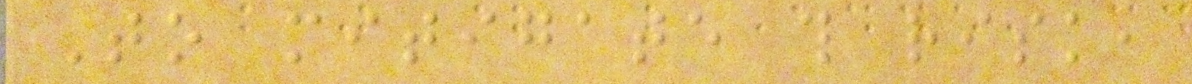To mitigate this risk,
